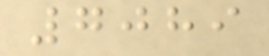7089
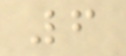6
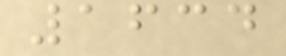1634
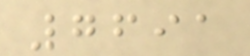7691
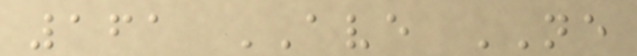161 AVE NE
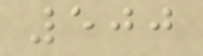500
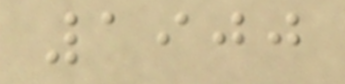1900
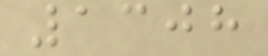1308
